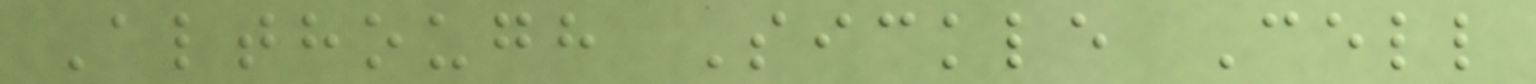Although Sickle Cell
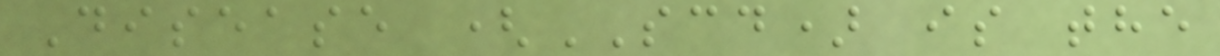Disease (SCD) is the
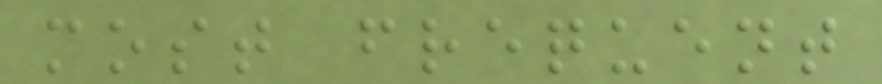most frequent
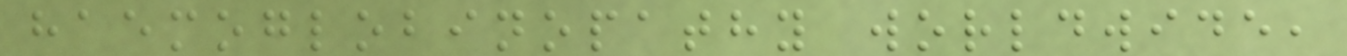haemoglobinopathy worldwide,
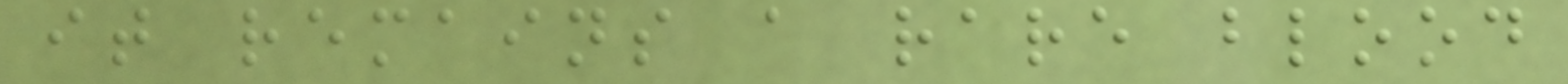it remains a rare blood
